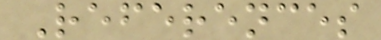References
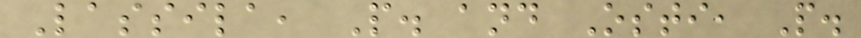Lassila, P. and Osti, P.
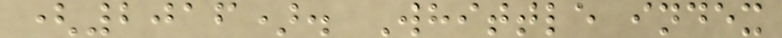(2016). Whittle index
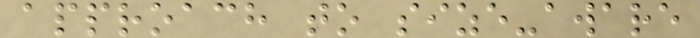approach to size-aware
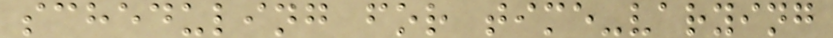scheduling for time-varying
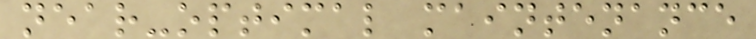near-optimal maintenance
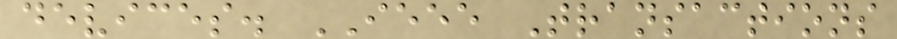devices. IEEE Transactions
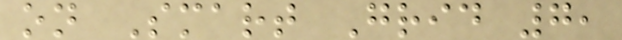on Smart Grid 7,
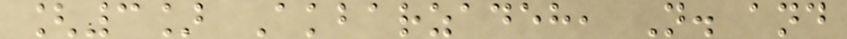[3] Akbarzadeh, N. and
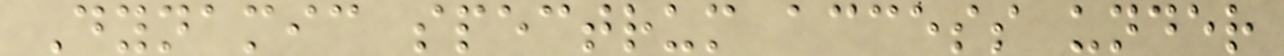Dynamic spectrum access under
